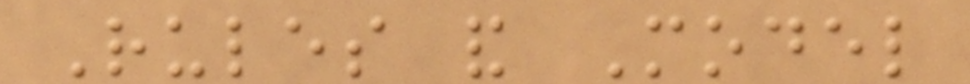Rules and Model
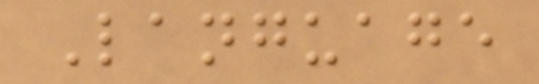Language
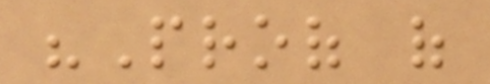"Proof of
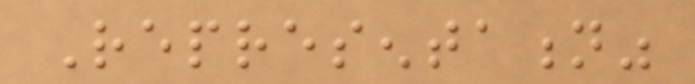Representation"
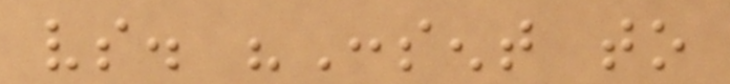vs. "Consent to
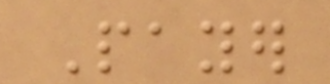Payer
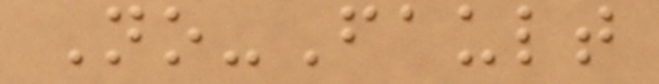No-Fault
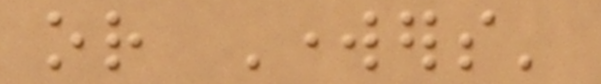or Workers'
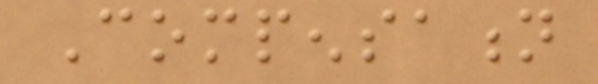Compensation
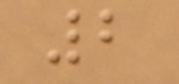2
